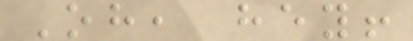Oh, hey!
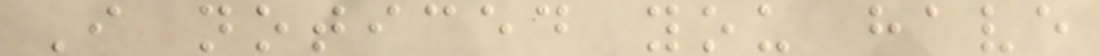I noticed you have
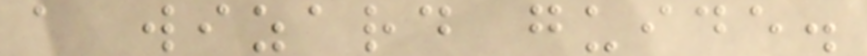a wizard guide.
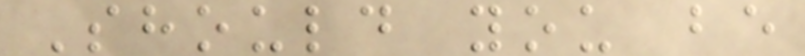Should you be
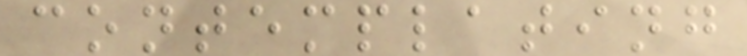contemplating
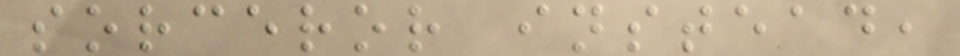sorceror instead,
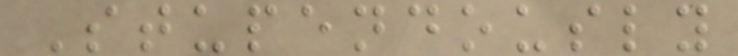Stupendously
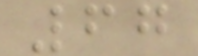67
